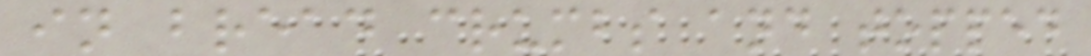in bread crumbs and topped
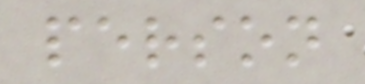person
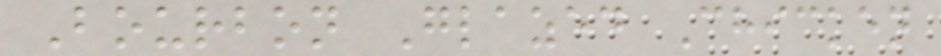Bourbon Glazed Chicken
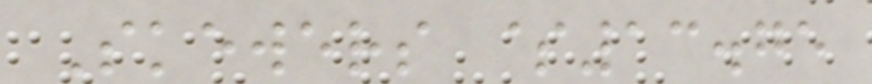Skewers $13.75
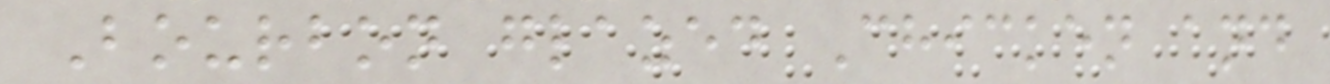Bourbon glazed Chicken and
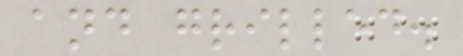and grilled.
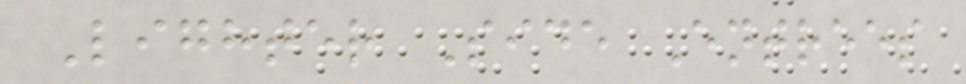Lighter Side Entrees
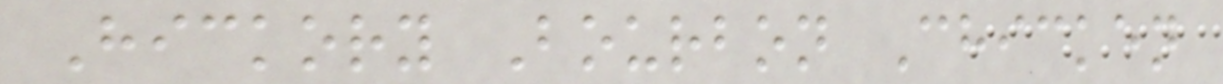Hickory Bourbon Chicken
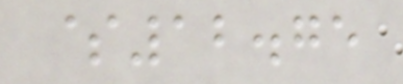$12.75
